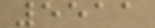5511
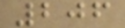206
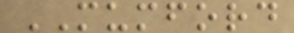MUMFORD
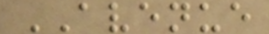AVENUE
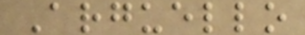Arguello
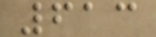613
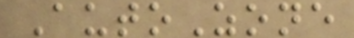AutoZone
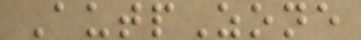AutpZone
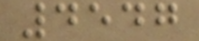4547
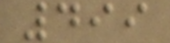499
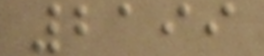2199
